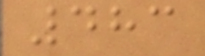483
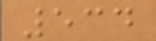534
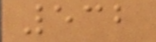532
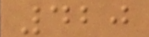420
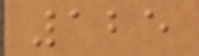125
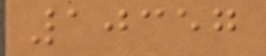10357
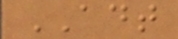ADT
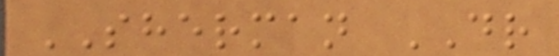SHERMAN DR
